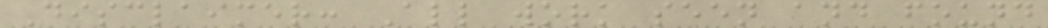Disclaimer: All work seen and found
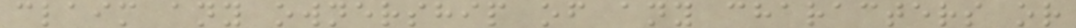claim any ownership of any characters or
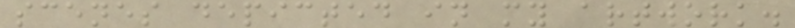scenes depicted in my artwork.
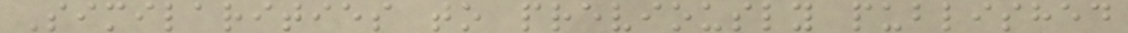Similarities to previously published
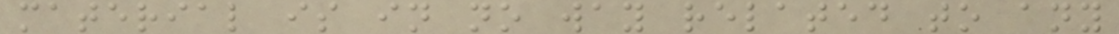material is in no way related to any
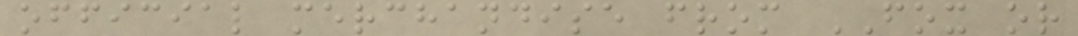official merchandise from FOX or
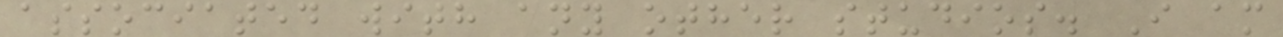associated with any other studios. I am
